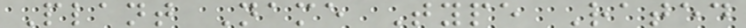Plant Name Type Rated
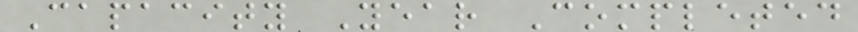Capacity Year Completed
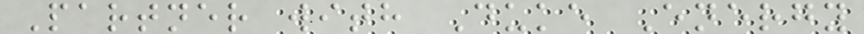Partner with Duke Energy
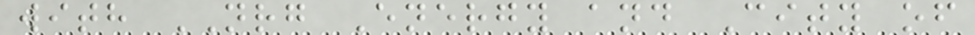with NRG Energy and City of
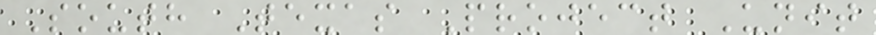South Texas Project Unit
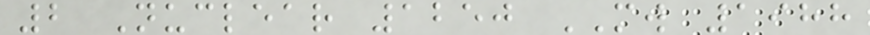2 Nuclear 1250 MW 1988
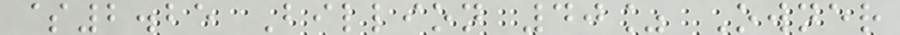$2.25 Billion 40% Owner
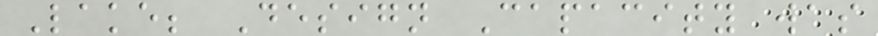Lake; Design Capacity was
